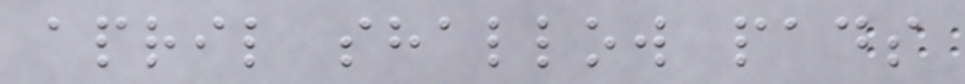april shallow pads
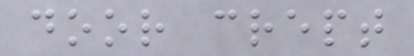door crept
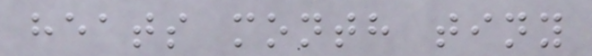heats month tiny
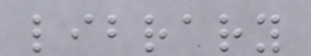library
